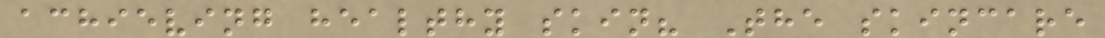achieving healthy skin? The skincare
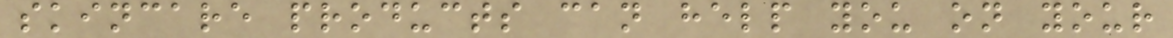skincare products can help you on your
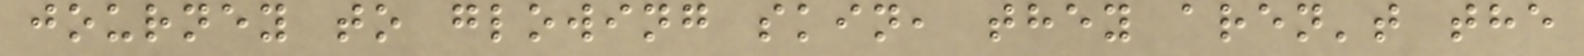journey to glowing skin, they aren't the
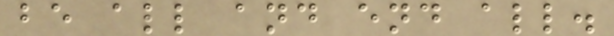be all and end all.
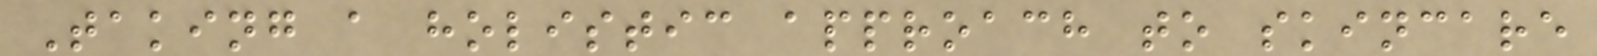Taking a holistic approach to skincare
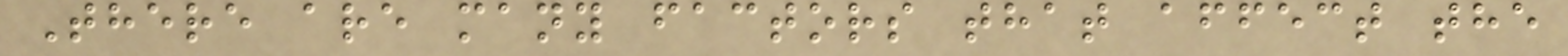There are many factors that affect the
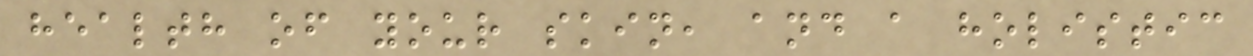health of your skin, and a holistic
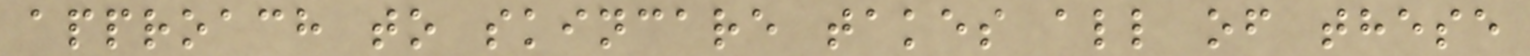approach to skincare takes all of these
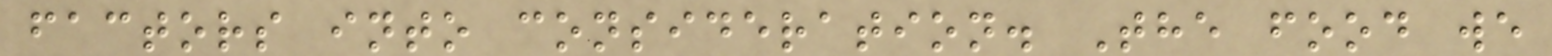factors into consideration. The food we
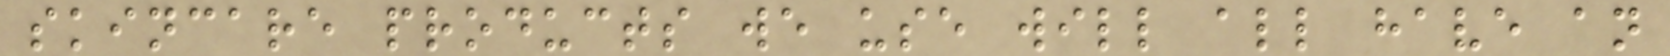skincare products we use will all have an
